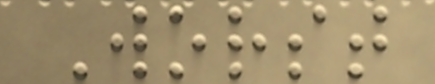Worst
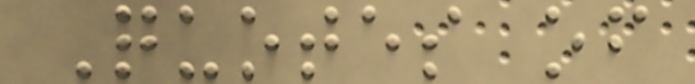Quotes of
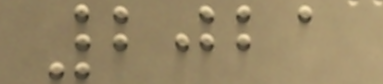2021
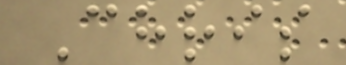Chris
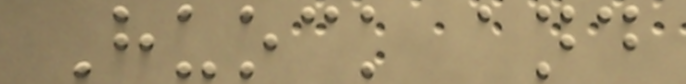Huock and
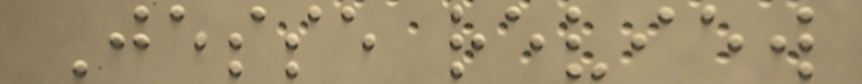Jesse review
